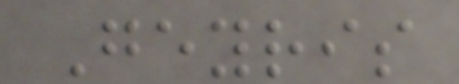Geyris
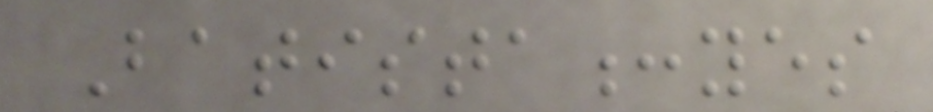Batista:yes
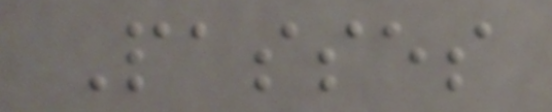Passes
